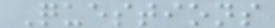Questions
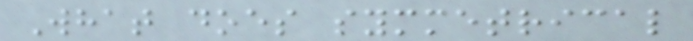What does symmetrical
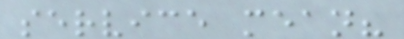service mean?
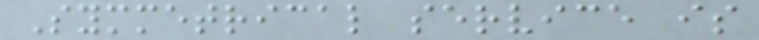Symmetrical service is
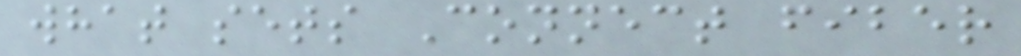what sets Connect fiber
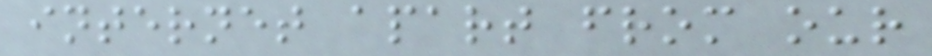internet apart from our
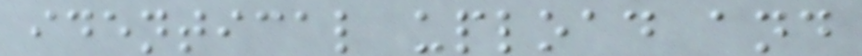identical upload and
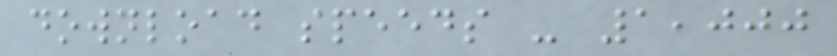download speeds - 1,000
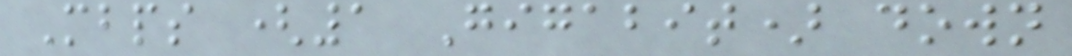Mbps (1 Gigabit) down
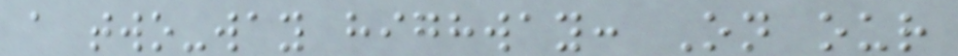a two-way highway: On our
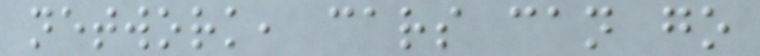network, cars can go
